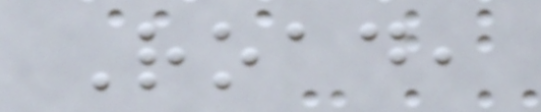Road,
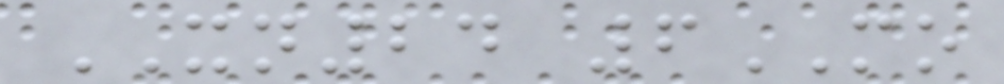XN24 6MO
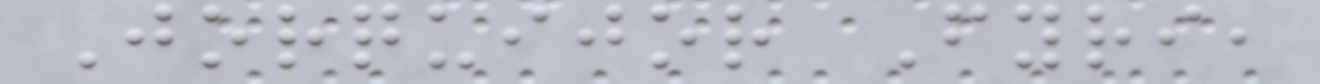Jorquijor Fyri,
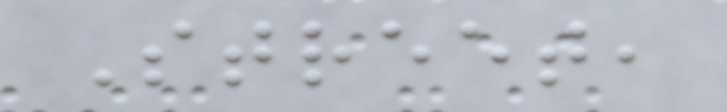Street,
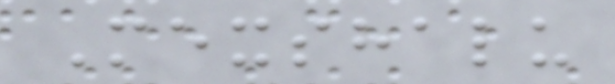Mexshalu
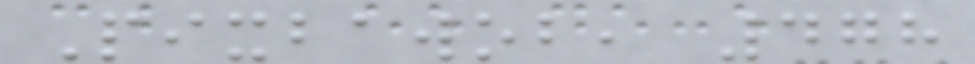Pixbawob, 478
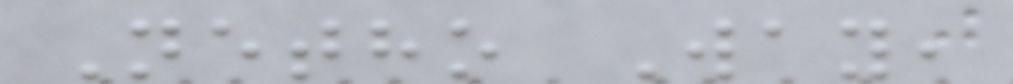Netho Way,
